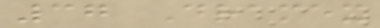37 Dramex
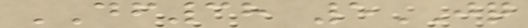DF38 5JQ
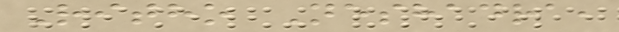Ritho Neshadra,
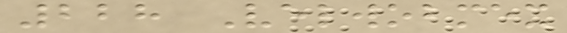228 Velwobmex
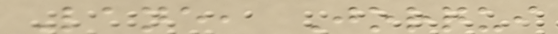Lane, Jorqui
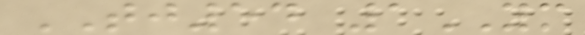TJ54 1YM
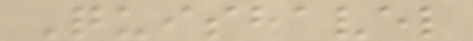Quishavel
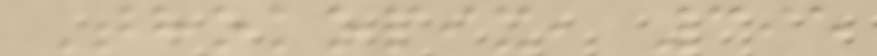Thokopix, 395
